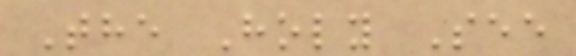The Holy See
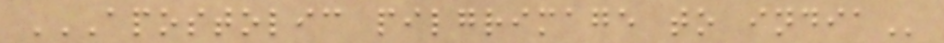APOSTOLIC PILGRIMAGE TO INDIA
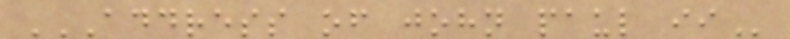ADDRESS OF JOHN PAUL II
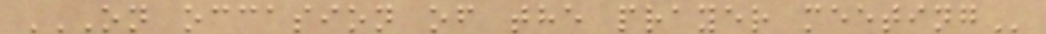ON OCCASION OF THE PRAYER MEETING
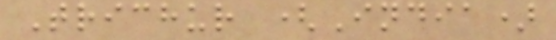Trichur (India)
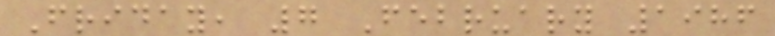Friday, 7 February 1986
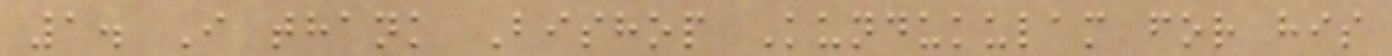1. I thank Bishop Kundukulam for his
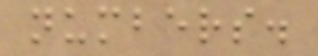numbers.
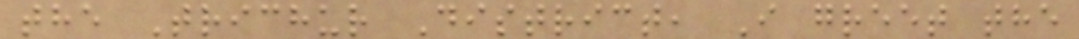the Trichur District, I greet the
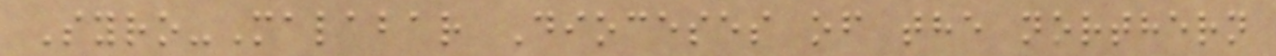Syro-Malabar Dioceses of the northern
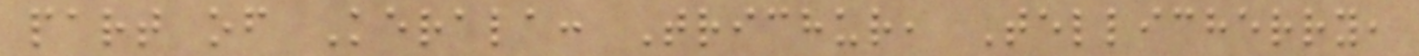part of Kerala: Trichur, Tellicherry,
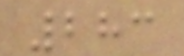283
